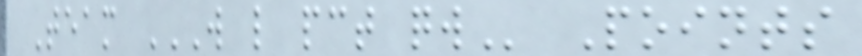Team W L PCT QW Points
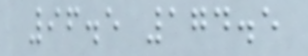96.5 174.5
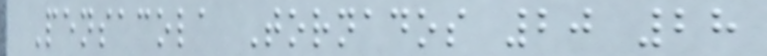Pensacola Tornados 20 28
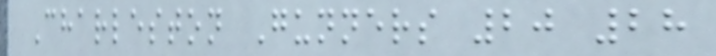Charleston Gunners 20 28
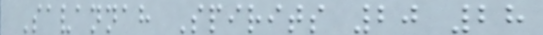Savannah Spirits 20 28
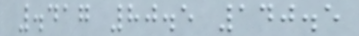.417 80.5 140.5
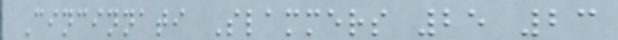Cincinnati Slammers 25 23
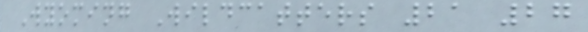Wyoming Wildcatters 21 27
